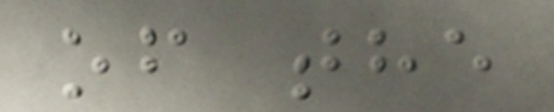of the
